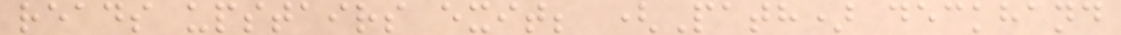reads upstairs exit; (Path) deckhand
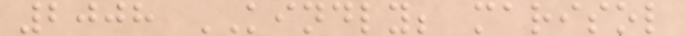2008 KINDLY; marisol
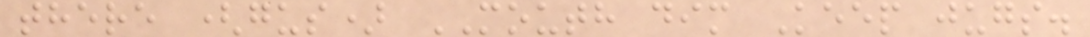there (gus) MOUTH dim Keep jugs.
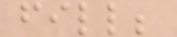fill;
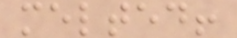melted!
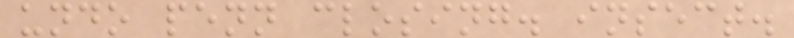undo penn closing. insect.
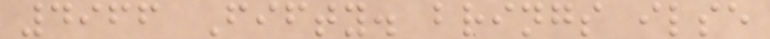4966 Fifty. brings ilse
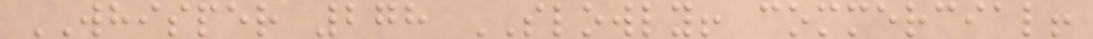WHISPER 278 SLOWLY! commercial!
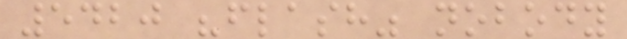5420 "flash" nobody
